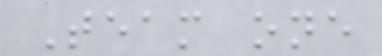Team one
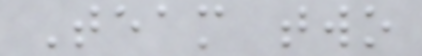Team two
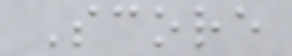Score
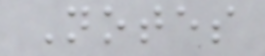Notes
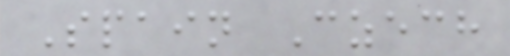Spain Czech
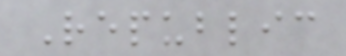Republic
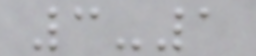3-1
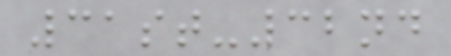31st-32nd
